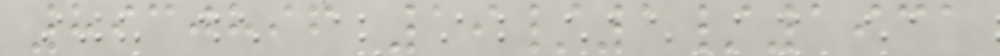8930896 19/1/1931
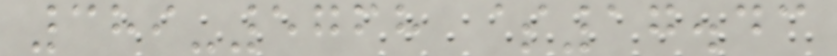389-5768 $17.43
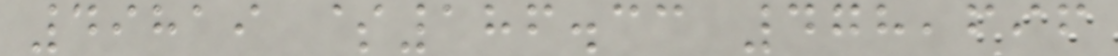49819 $186.33 478,696
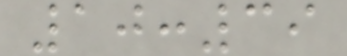10:39
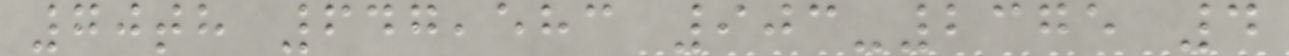70th 647,583 903-2375 4
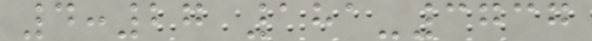4:27 181-3737
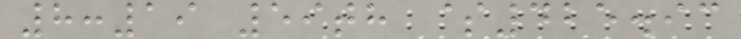8:19 59th $425.93
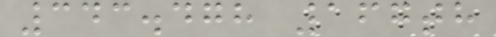343.478 167th
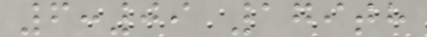6:09 179th
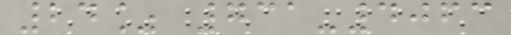24% 731-4063
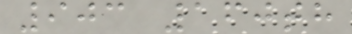903 160th
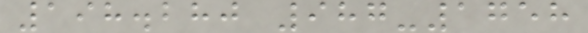198.280 987-1758
